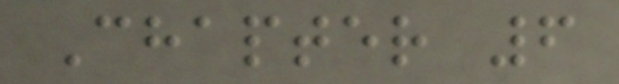Chapter 6
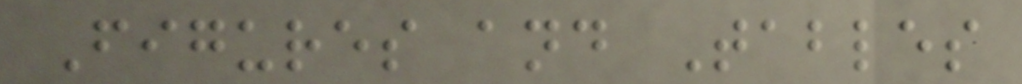Figures and Tables
